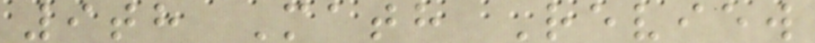9th Math Review
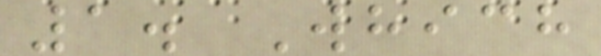1. Which
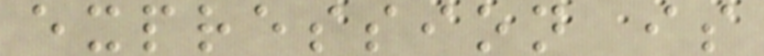expression is
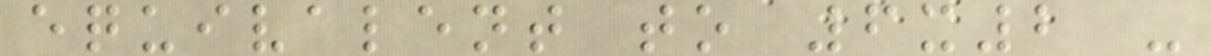equivalent to 6x2 -
